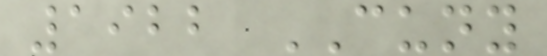1922 CUNY
